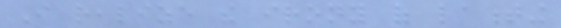I realize the irony of lamenting
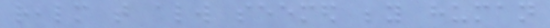realm that always seemed beyond human
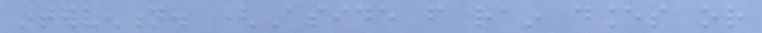intervention. (Aside from rain dances or
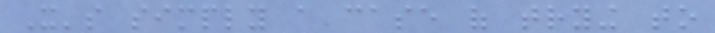It's simply a case of trying to
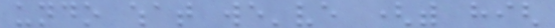undo what we've (with high
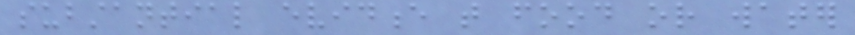substantial evidence that food or water
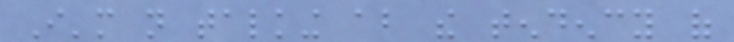I'm not talking about the tendency of
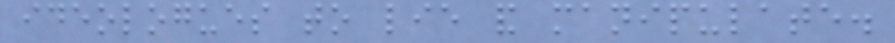ideologues to lie and manipulate.
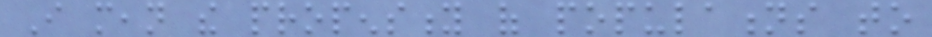I mean the propensity of populations to
